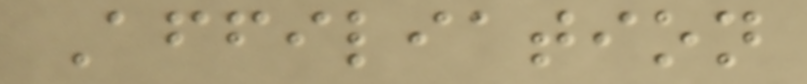Affiliation
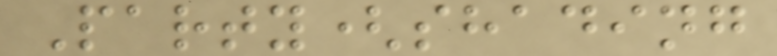Party(shading
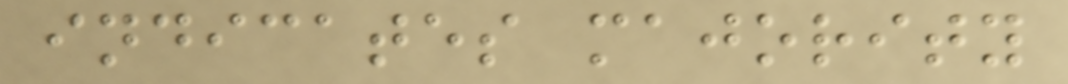indicates majority
